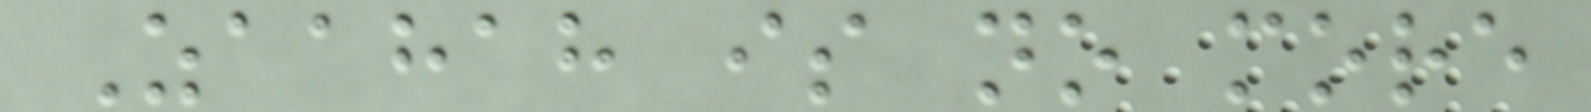Zaahah is no more
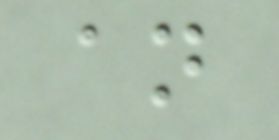an
